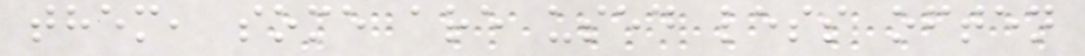them, some are used less often
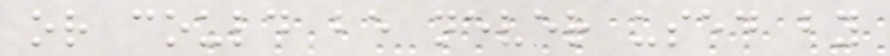or could be never used by
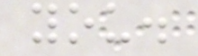you.
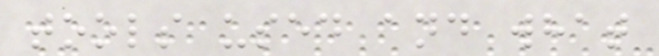tools used and what
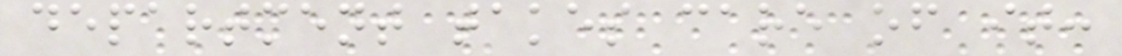department takes care of it:
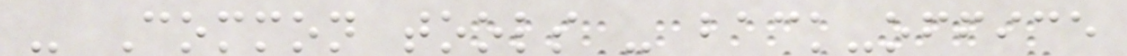- Common tools - back-office
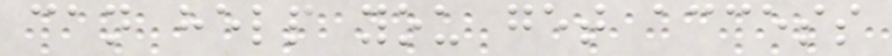can help you get access
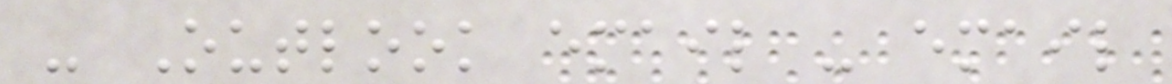- Outlook email - email
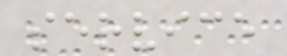service
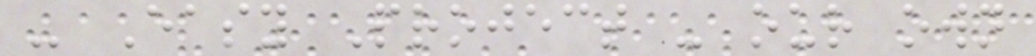- Easy Project - our own
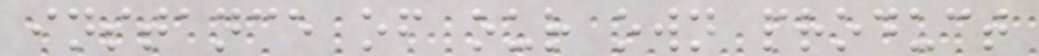instance of our own product
